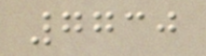7730
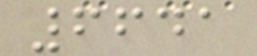6641
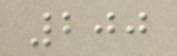200
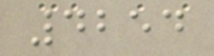4254
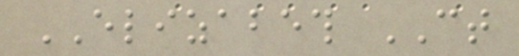ELIZABETH CT
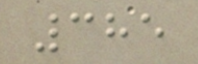385
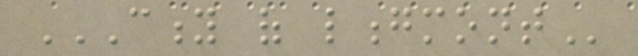CITY OF LONGMONT
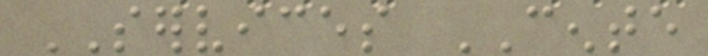SERVICES CENTE
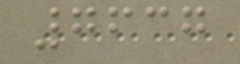7637
